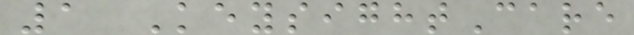1 KeysightCare
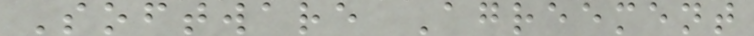Software Agreement
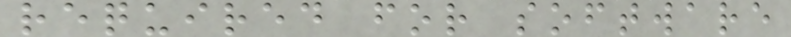required for software
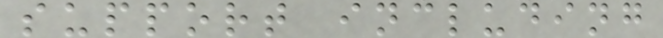support including
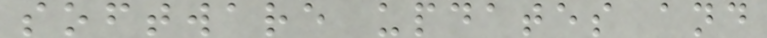software updates and
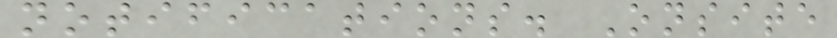notifications. Onsite
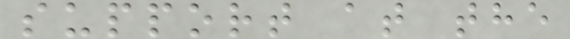support at the
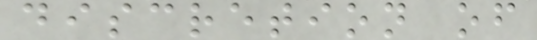discretion of
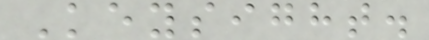Keysight.
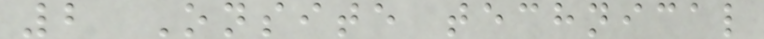2 Onsite technical
